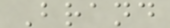Brand
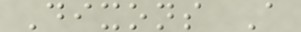Dixons A
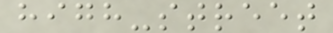high-street
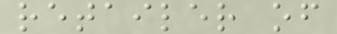retailer of
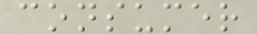consumer
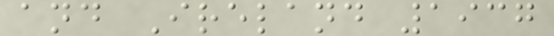and Ireland 1937
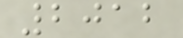2012
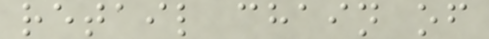retail chain of
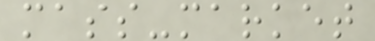mass-market
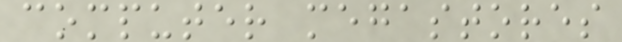computer megastores
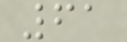61
